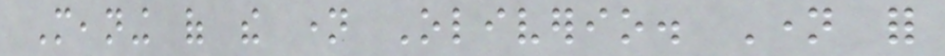Meaning of the name Oliverio. Name for
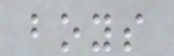boys
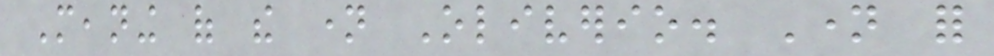Meaning of the name Oliverio. Name for
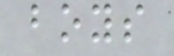boys
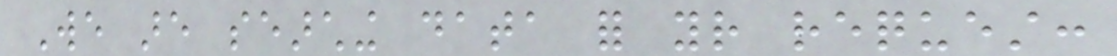We are searching data for your request:
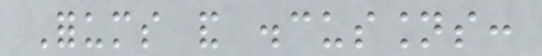Forums and discussions:
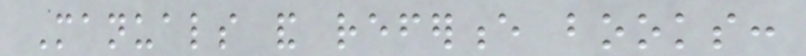Manuals and reference books:
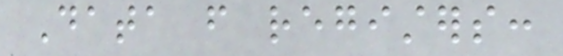Data from registers:
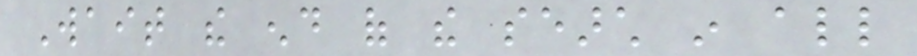Wait the end of the search in all
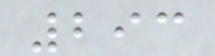293
